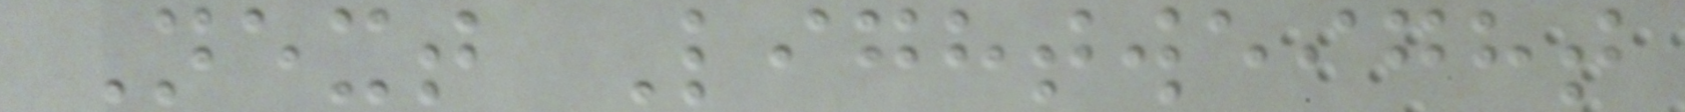Next Lightweight
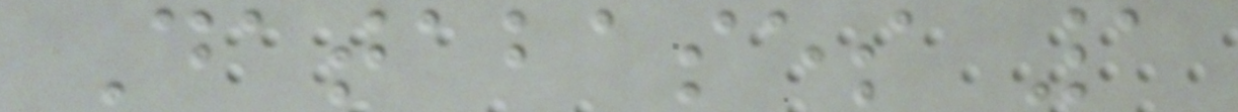Databases 1
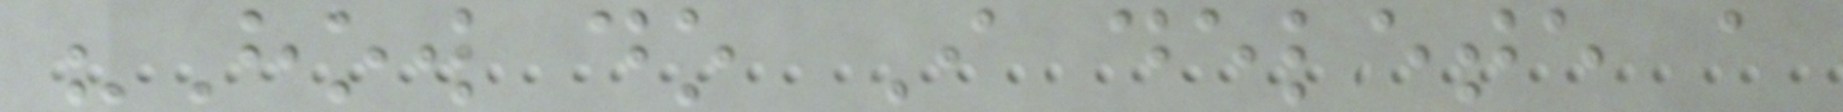"How do I delete a
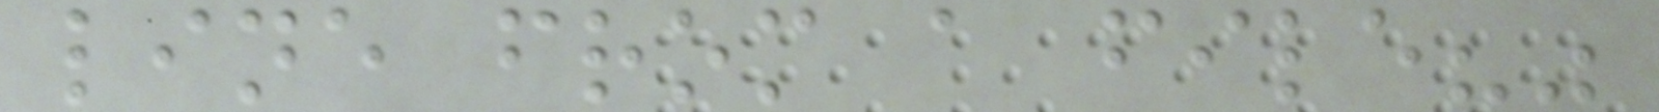line from a file?"
